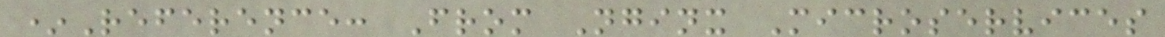*Reference: From Nginx Microservices
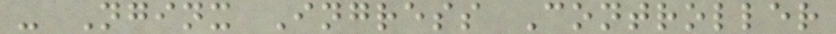- Nginx Ingress Controller
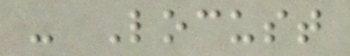- Locust
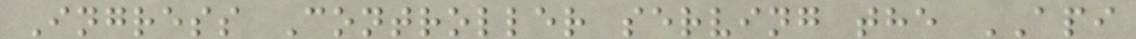Ingress Controller serving the API
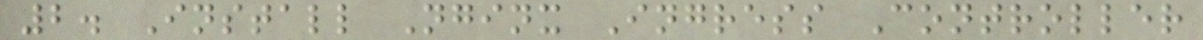2. Install Nginx Ingress Controller
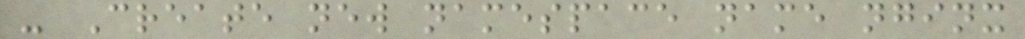- Create new namespace name nginx
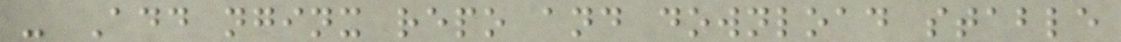- Add nginx repo and download stable
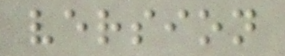version
